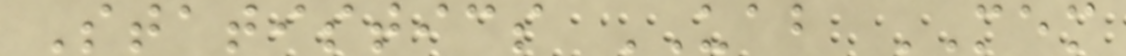Statistics UAB MEM
